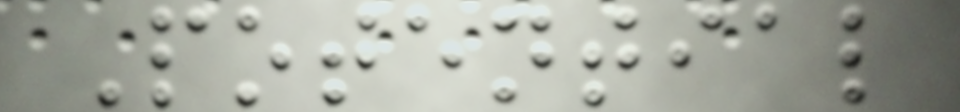Potential
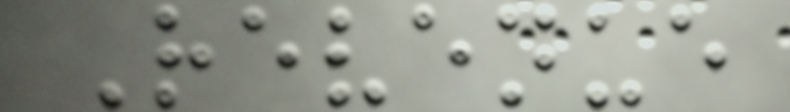Revenue
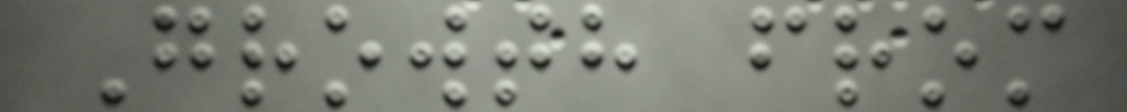Growth from
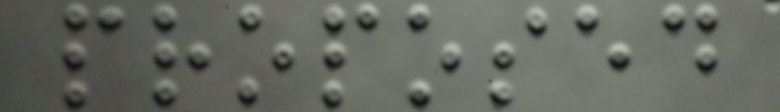proposed
